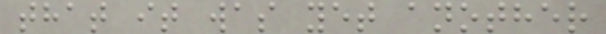that it was yet another
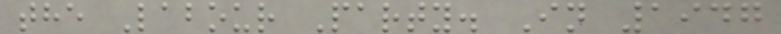the Labour Party. In 1947
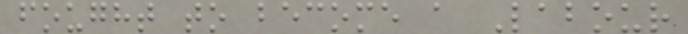fought to become a Labour
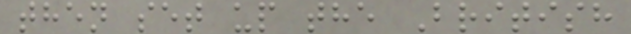then set up the British
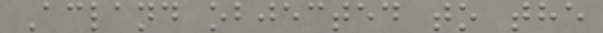Acland objected to the
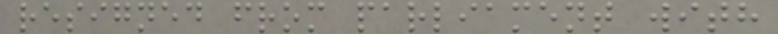resigned from parliament with
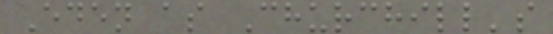Eden as Churchill's
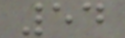54
